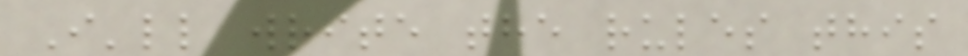I'll write the rules this
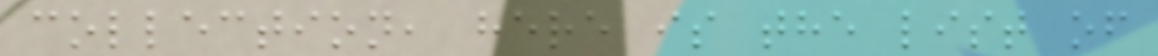collection, here is the list of
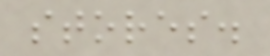stores.
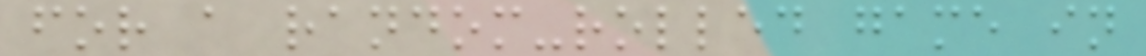for a random-rolled game in
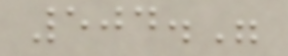504."
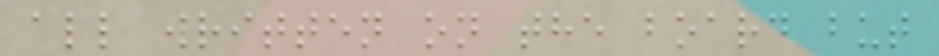all written on the board but
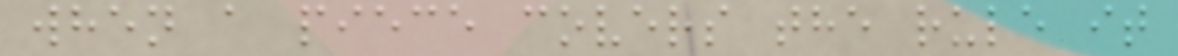when a piece covers the rule it
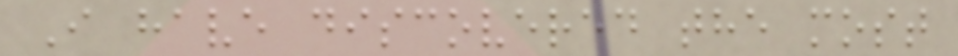I have discovered the most
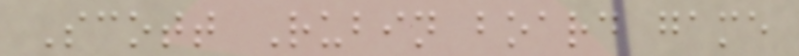Scott Rubin board game
